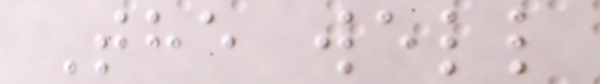The well
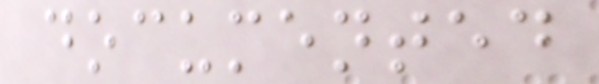documented
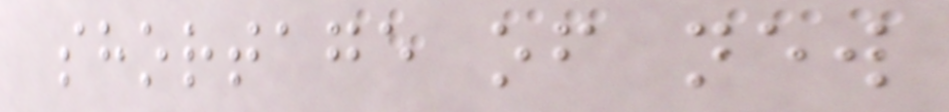shortage of new
